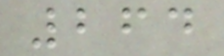264
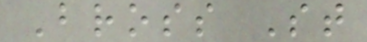Bross St
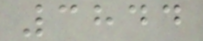3844
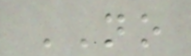NO
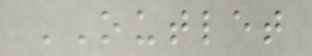OUTLET
